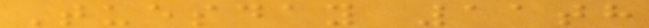Tuesday 11th
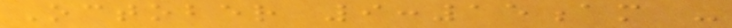October 9:15am -
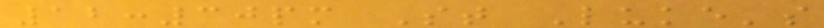12:30pm St Luke's
